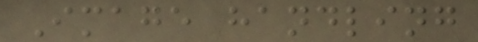Image handling
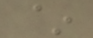~
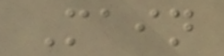Main
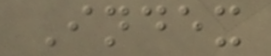Index
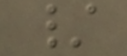/
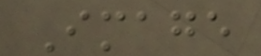Image
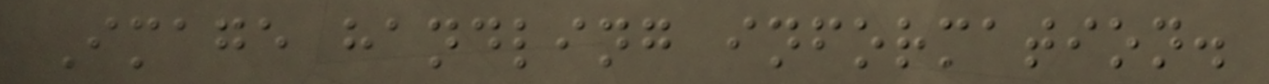Image handling information.
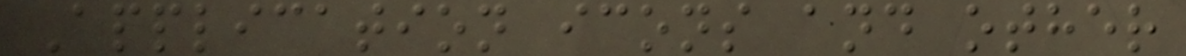Application icons and other
